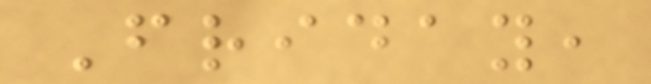Friday,
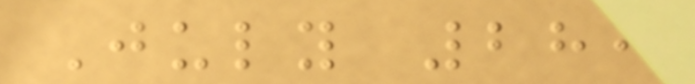July 28,
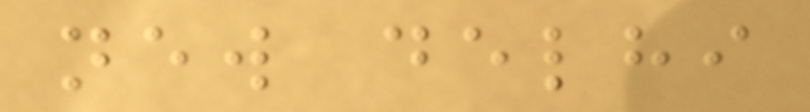new delhi
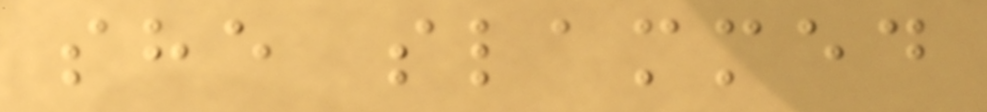she slammed
